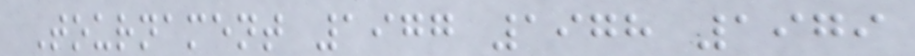Tournament 1977 1978 1979
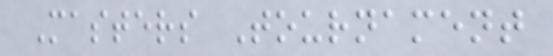Masters Tournament
